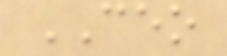CEO
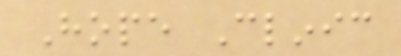Hope Clinic
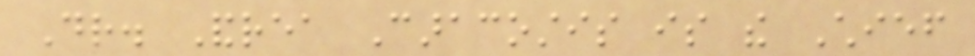Dr. Andrea Caracostis is the Chief
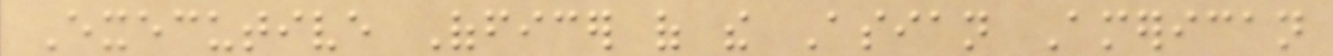Executive Officer of the Asian American
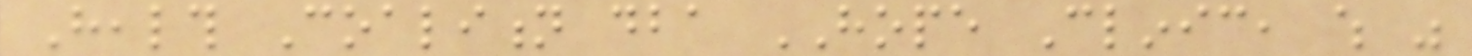Health Coalition dba HOPE Clinic, which was
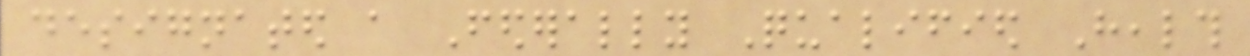designated a Federally Qualified Health
